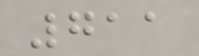711
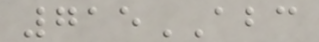715ABC
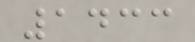1433
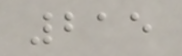215
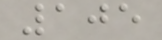105
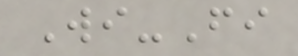Wi-Fi
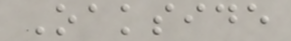Oakside
